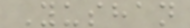Yushan
